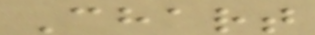Chart
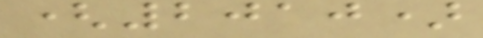(2010)
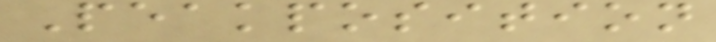Peakposition
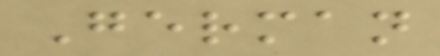German
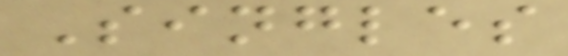Singles
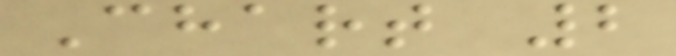Chart 2
